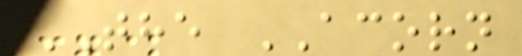THE ACORN
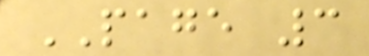PAGE 3
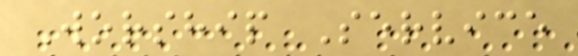Worship Service
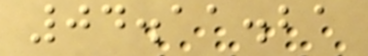04.11.21
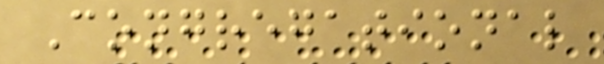Congregational
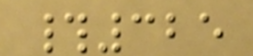#325
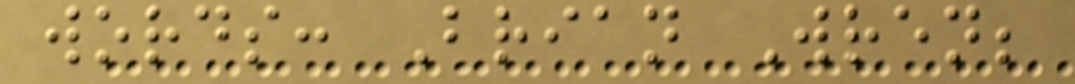words: Brian Wren;
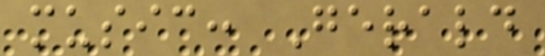music: Gerald
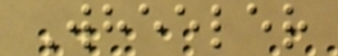Wheeler
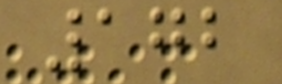172
